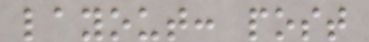layout: post
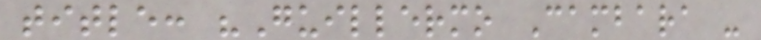title: "Guillermo Cambara -
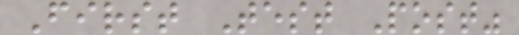First Test Post"
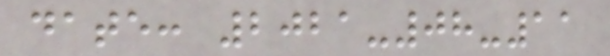date: 2021-08-11
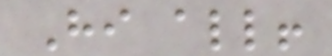Hi all!
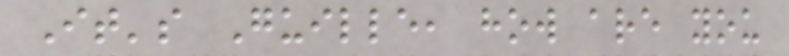It's Guille, how are you
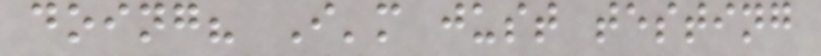doing? I'm just testing
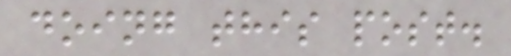doing this post.
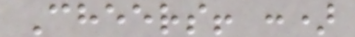Cheers! :)
